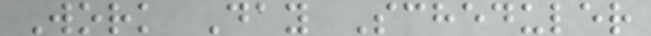Work Day Scheduler
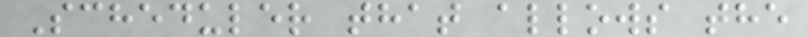Scheduler that allows the
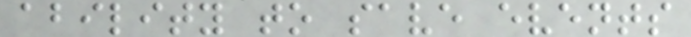ability to save events
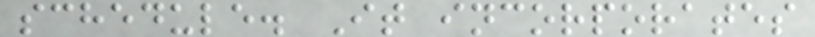schedule. It incorporates
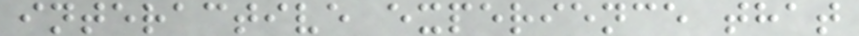interactive experience that
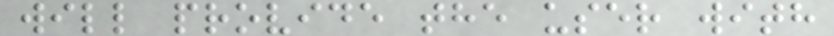will provide the user with
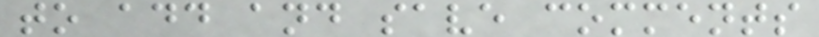to add and save comments
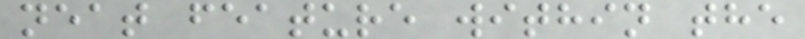neat feature within the
